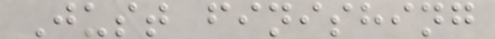Just finishing
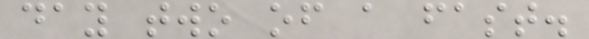day two of a fast.
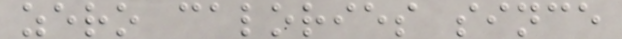zero calories since
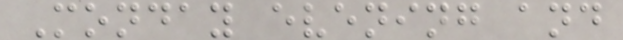Monday evening and
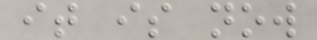it is now
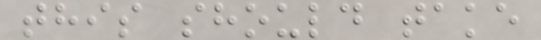this should take
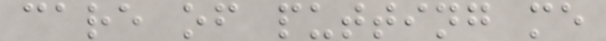care of putting me
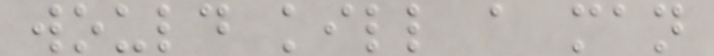would kill a man
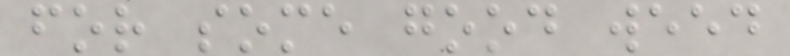for some good weed
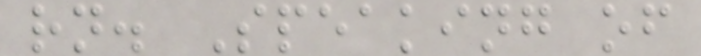rn. Speaking of
